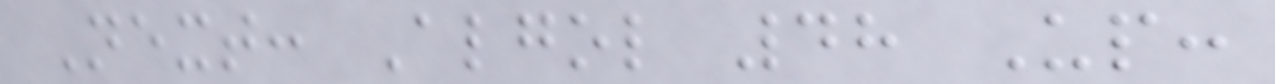Next: Algol 48 Up:
